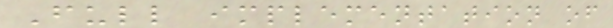Full implementation of
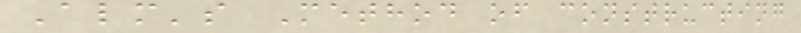Alm's Method of constructing
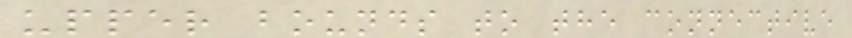upper bounds to the connective
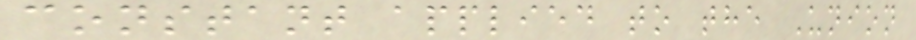constant applied to the Union
